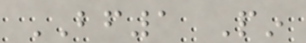BF1 Pin
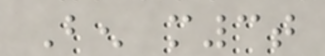Ben m3t
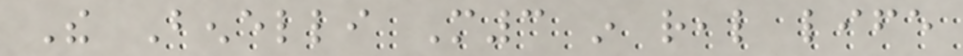The Benelli M3 in real life
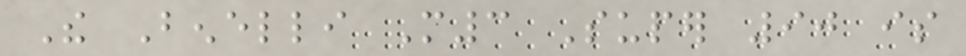The Benelli M3 Super 90 is
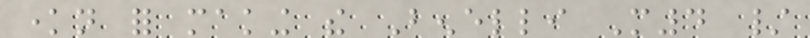known for making the Benelli M4 /
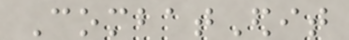CombatEdit
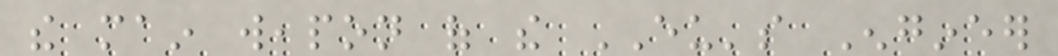the main weapon of the EU's Engineer
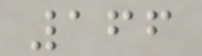166
